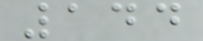144
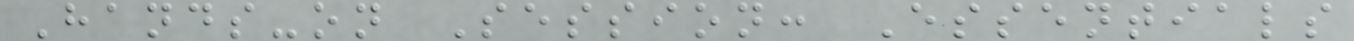Hands-on Session: Essentials
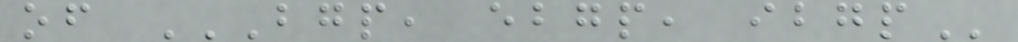of BGP, EBGP, IBGP
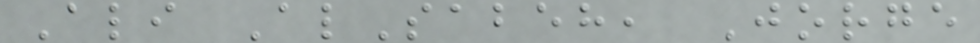Ali AlSabeh, Jorge
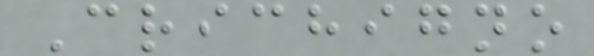Crichigno
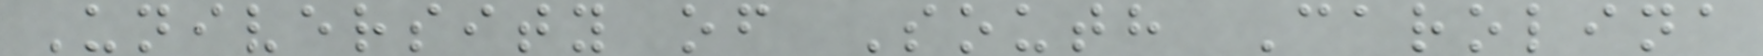University of South Carolina
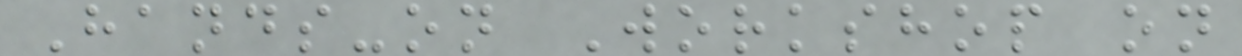Hands-on Workshop on
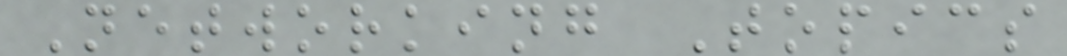Networking Topics
